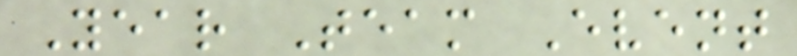Year Team Event
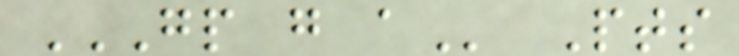GP G A Pts
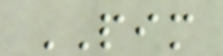PIM
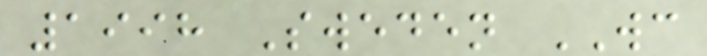1998 Sweden WC
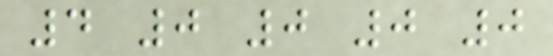4 0 0 0 0
